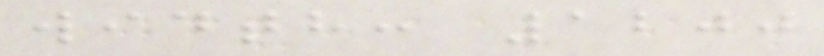width: 1200
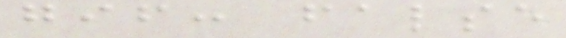gif: false
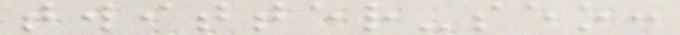twitter-seo:
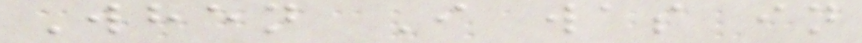When I was in
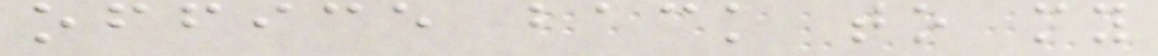office back to my
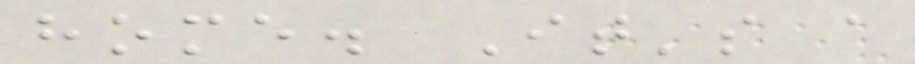home. It's a
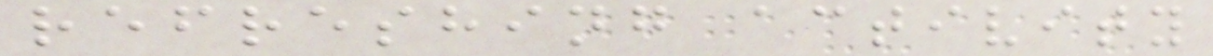refreshing activity
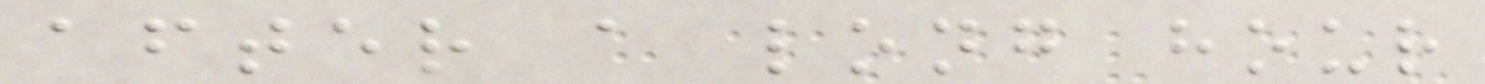after a long hour
